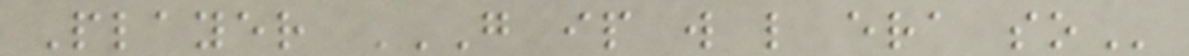Player G IP W L ERA SO
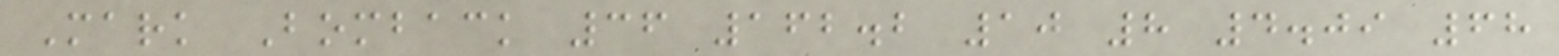Mark Bomback 36 162.2 10 8 4.09 68
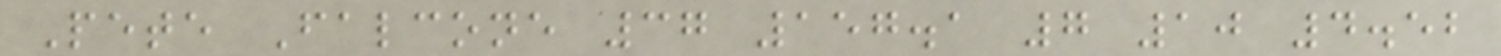Pete Falcone 37 157.1 7 10 4.52
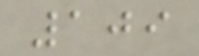109
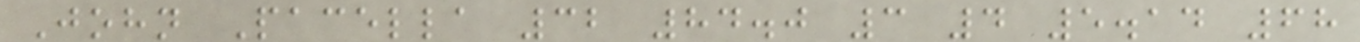John Pacella 32 84.0 3 4 5.14 68
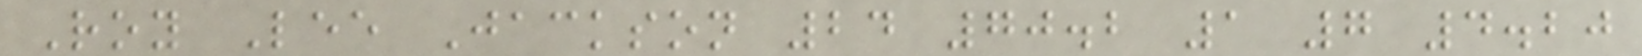Roy Lee Jackson 24 70.2 1 7 4.20
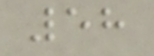58
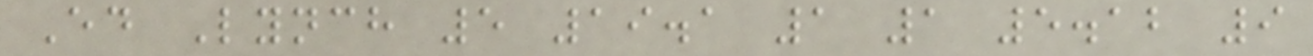Ed Lynch 5 19.1 1 1 5.12 9
